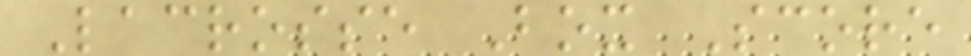Lacrosse Box Score
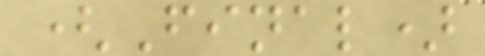(Final)
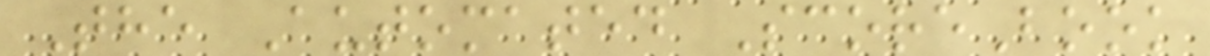The Automated ScoreBook
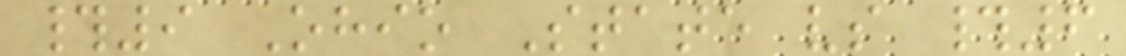#9 Ohio State vs #6
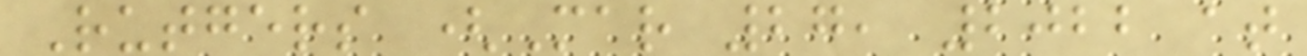Rutgers (Mar 27, 2022 at
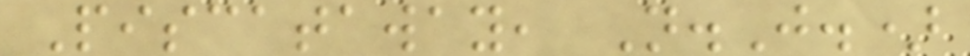Piscataway, N.J.)
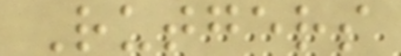Rutgers
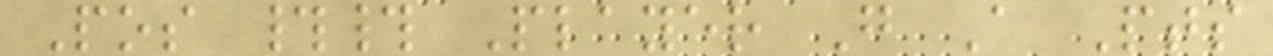Pos ## Player G A Pts
